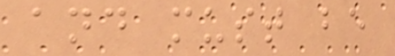and must be
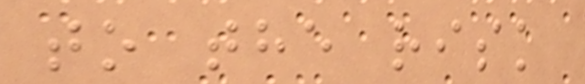to the risk
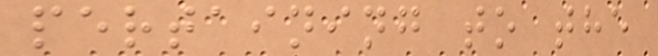pertaining to the
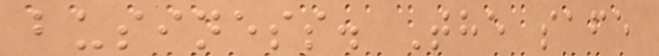business. The safe
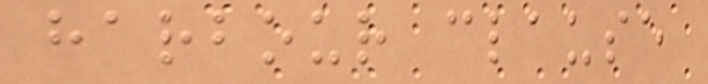harbour clause
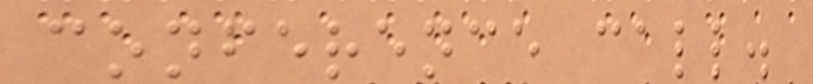conference call.
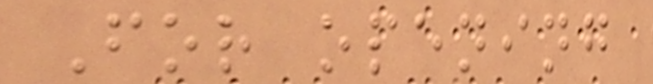For opening
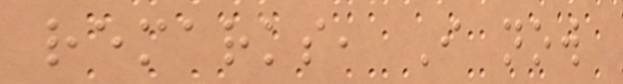remarks, I now
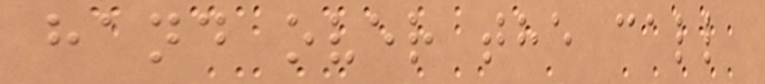hand over the call
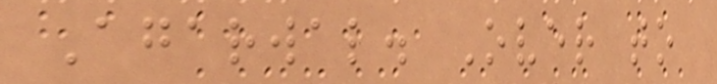Agarwal. Over to
